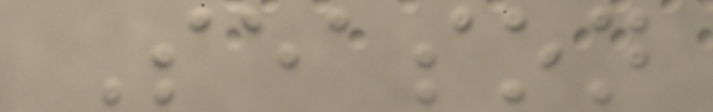Season
